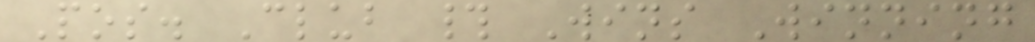Pos. Club # Wins Winning
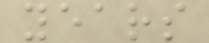years
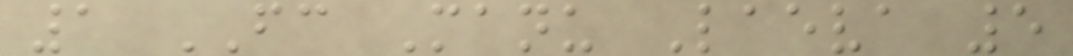1 FC Manu Laeva 5
